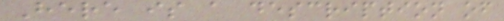Here is a description of
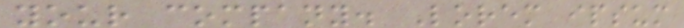your company. Lorem ipsum
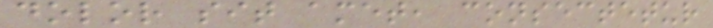dolor sit amet, consectetur
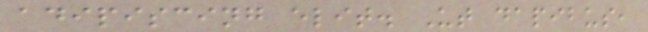adipiscing elit. Ut dapibus,
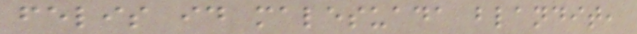felis id malesuada blandit,
